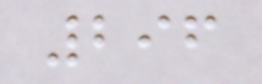296
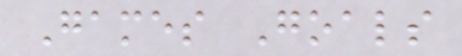Games Goals
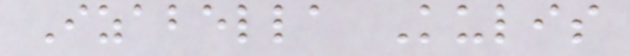Izabella Kulis
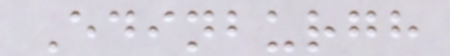Edinburgh
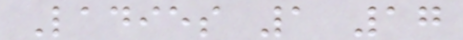Ladies 1 17
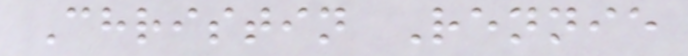Christin Rennie
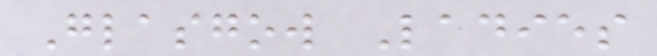Glasgow Ladies
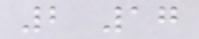2 17
